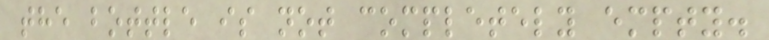the bottle is not completely empty.
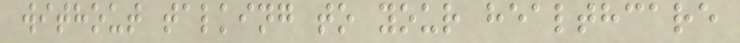without talking to your healthcare
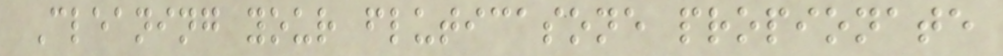Cleaning your fluticasone propionate
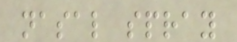nasal spray
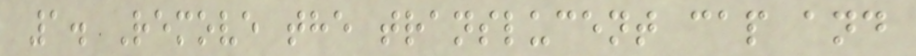1. Remove the translucent cap and
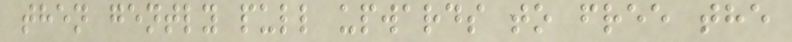then gently pull upwards to free the
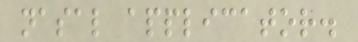nasal applicator.
